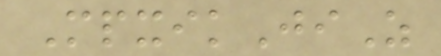MpxikJiZ
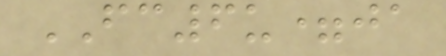FC6u=ja
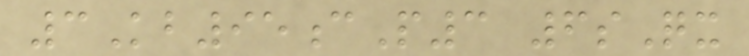3Kb95cP3 6sQx
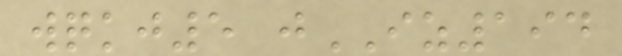wqkj5 jIZ194
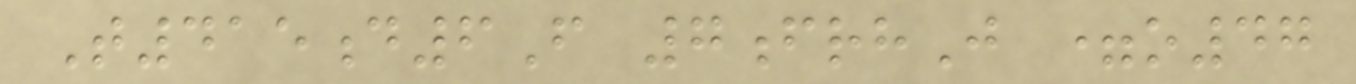T415d6F 7frhJ =o47
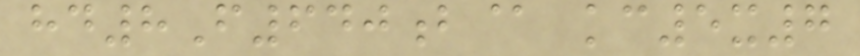hd8F640b@ kc5x7
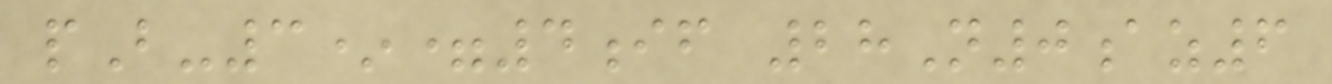pB-3*=4if 28N0az6
